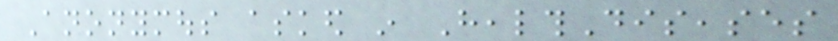Anonymous asked in HealthDiseases
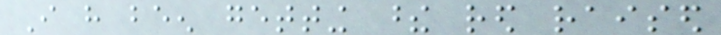I have been getting these red raised
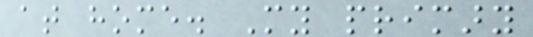at home. My primary
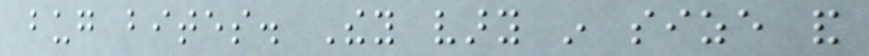bug bites. They vary in size and
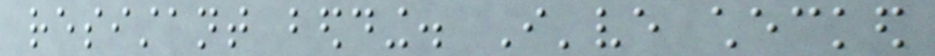resistant bedding. I've checked
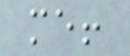me!
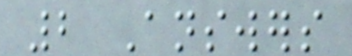2 Answers
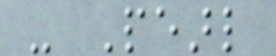- Pearl
